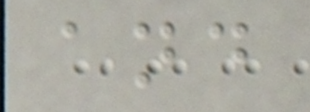and
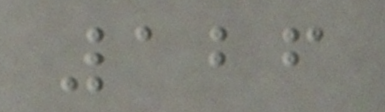126
